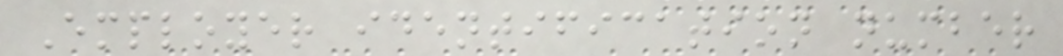Employer identification number
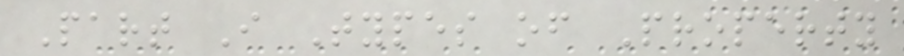Part I Types of Property
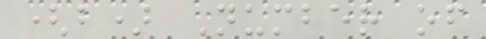(b) Number of
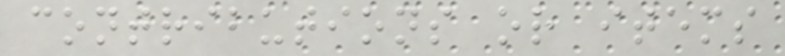contributions or items
